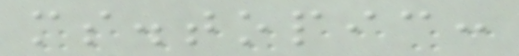ms.topic:
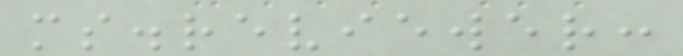ms.reviewer:
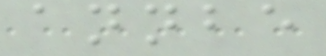annbe
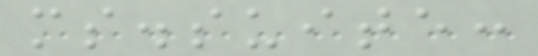ms.suite:
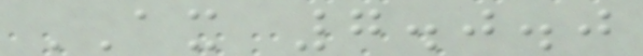AX 7.0.0
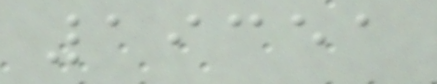19351
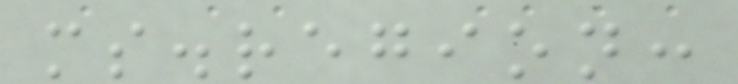ms.region:
